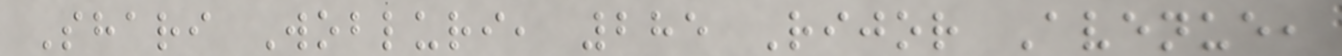Shari Wobluri, 285 Rijor Avenue,
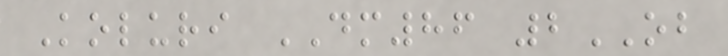Koluri DM86 2OB
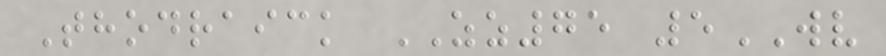Thodraick ZZ75 5WV
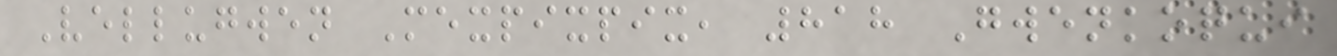Vellugwen Mexpixpix, 818 Gwenkoqui
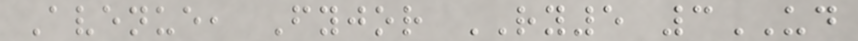Avenue, Fyjor RY5 3UD
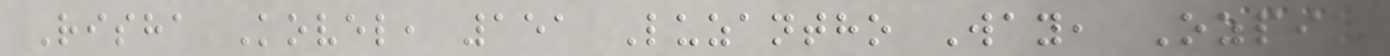Risha Kovel, 151 Luzantho Way, Ozpix
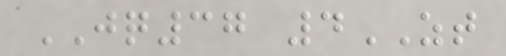JQ37 4ZT
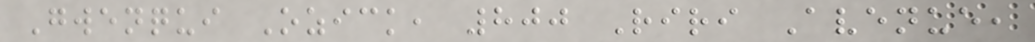Gwenqui Ozick, 800 Riri Avenue,
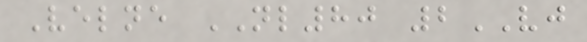Velne NL80 2VJ
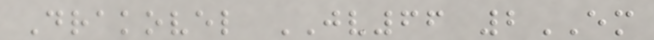Drakovel JV66 2EM
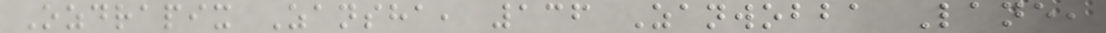Ozdrapix Zansha, 136 Zanwobba Lane,
